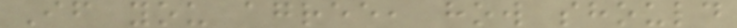If you agree, how should
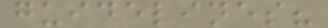guidelines?
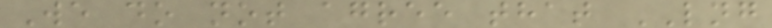We do not agree that LNG
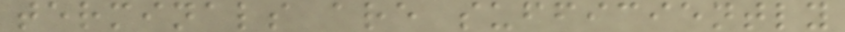terminals are sufficiently
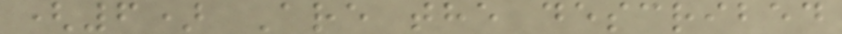(6) Are the described
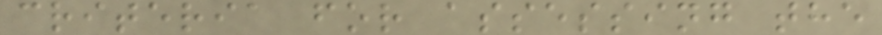criteria for assessing the
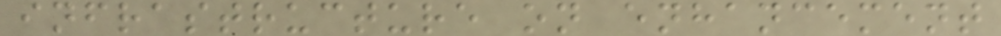infrastructure on enhancement
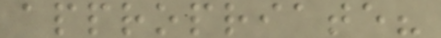appropriate?
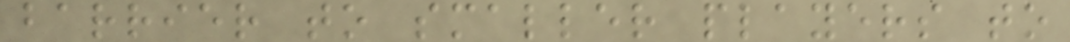barrier to smaller players to
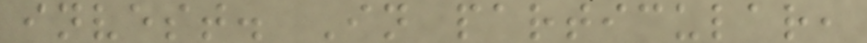invest. In particular,
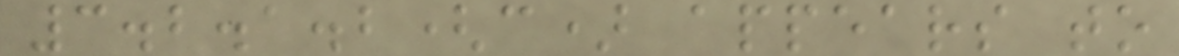3.2.1.2(c) appears to
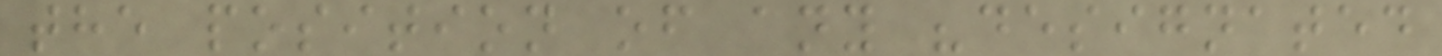the position of any "designated
